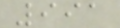991
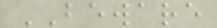BEWARE
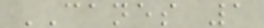CANES 1
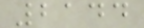2144
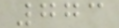773
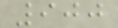900
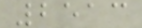2513
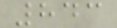843
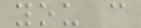you c
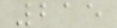215
